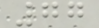77
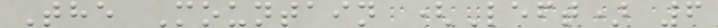The Mountain (Left) 6
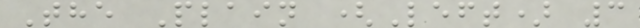The Plain (Left) 3
